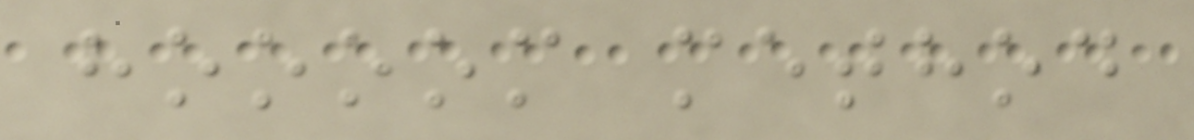hoooom method
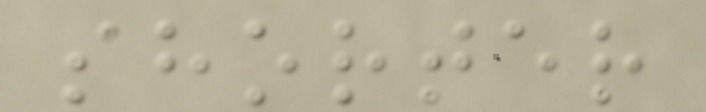shorter
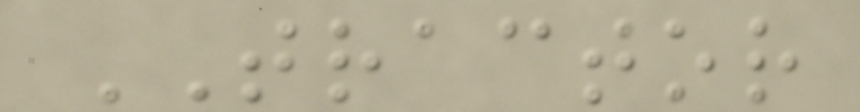TRACTOR
